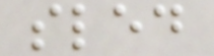sled
